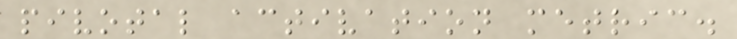pivotal activation metric.
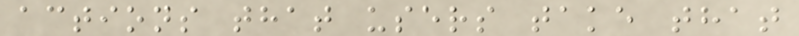actions that users take that
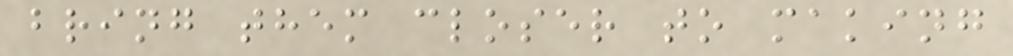bring them closer to making
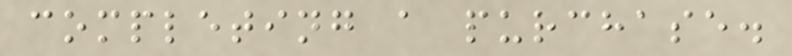completing a purchase.
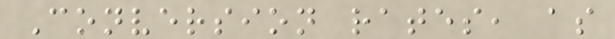Conversion rates, as
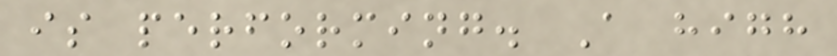is performing. A high
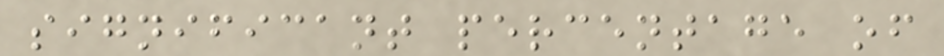significant percentage of
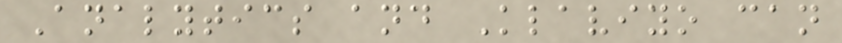Analytics and Klaviyo can
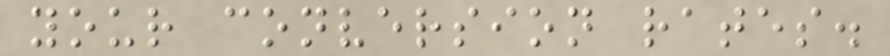your conversion rates.
